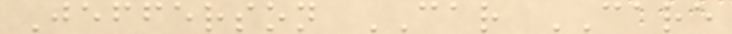Jefferson CAR CARE
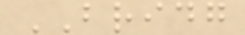BRIDG
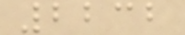2232
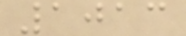1013
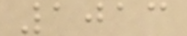1013
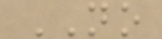NO
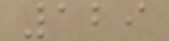129
